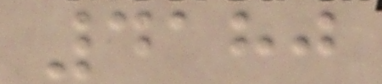4180
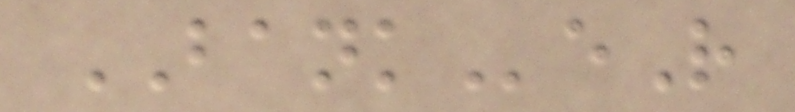BANKeR
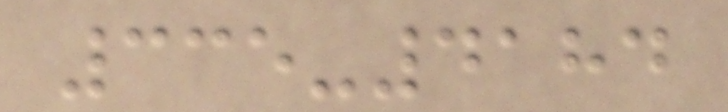335-4184
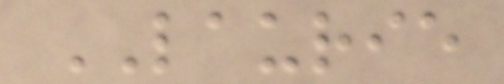LAURIE
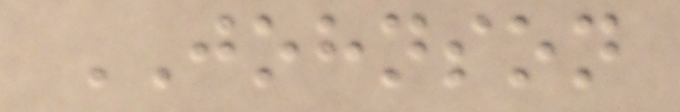JOHNSON
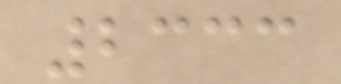2333
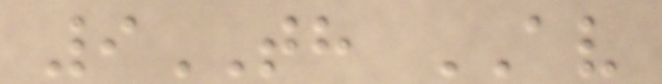9TH AV
